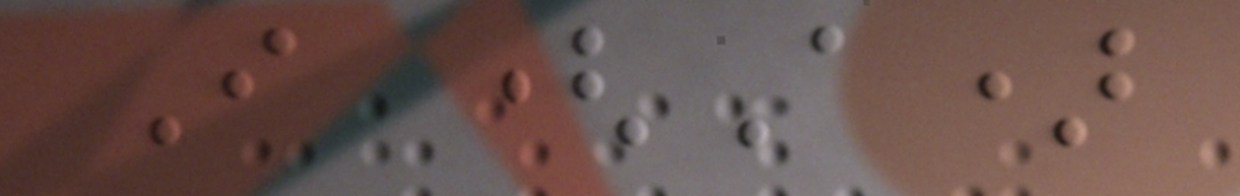I (A)
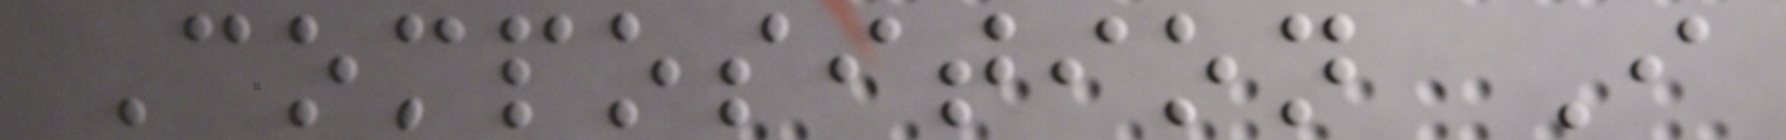Composition I
